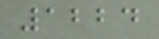1224
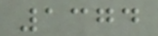1374
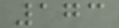173
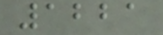1221
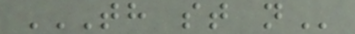TH ST N
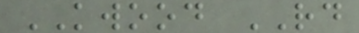KWOOD RD
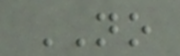NO
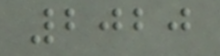2020
